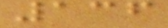136
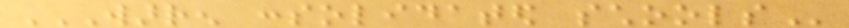WARREN CONSOLIDATED SCHOOLS
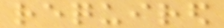required
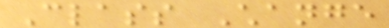Class Change
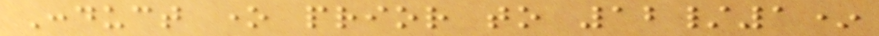Conduct one prior to 12/1*
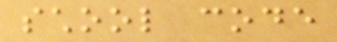school code
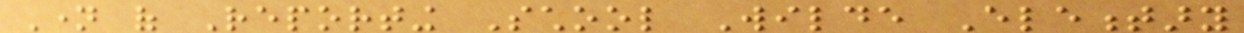Name of Reporting School Wilde Elementary
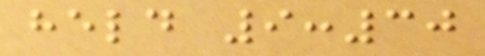held 9:30
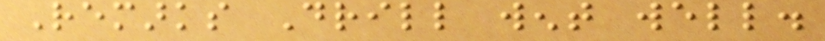Remarks Drill went well.
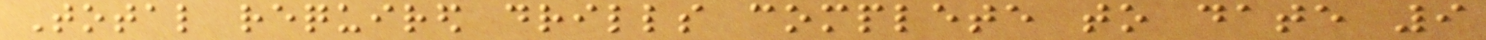Total required drills complete to date 9
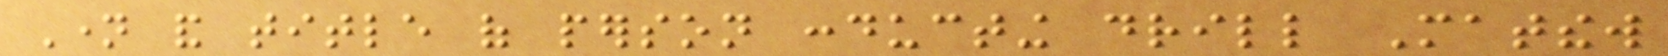Name and title of person conducting drill Matthew
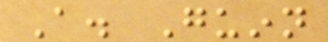A. Guinn
